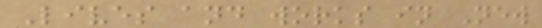Lives and works in New
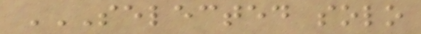SELECTED SOLO
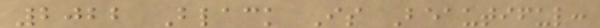2022 Black Is Beautiful:
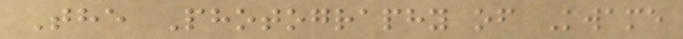The Photography of Kwame
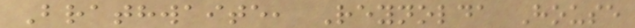Brathwaite, Reynolda House
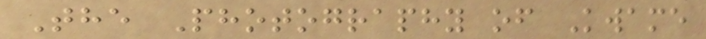The Photography of Kwame
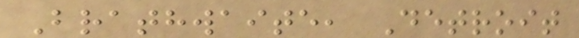Brathwaite, Detroit
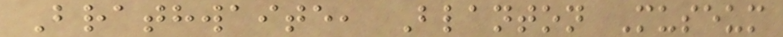Brathwaite, Blanton Museum
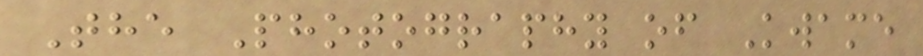The Photography of Kwame
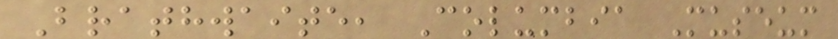Brathwaite, Columbia Museum
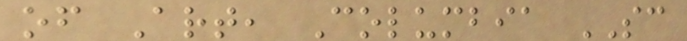of Art, Columbia SC
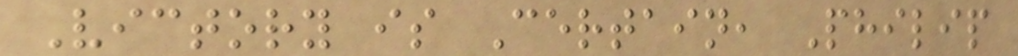Victory is Certain, Philip
